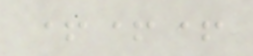+++
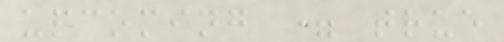upcoming = true
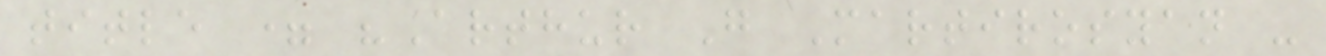title = "Arthur G Martirosyan -
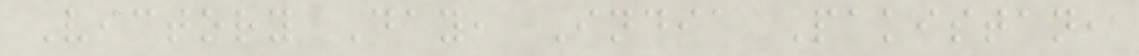Victory Day, India Pakistan,
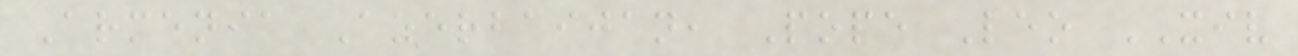Armenia Azerbaijan, Pope Leo XIV
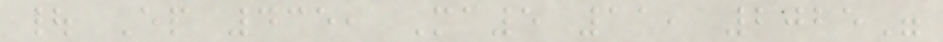| Ep 435, Ma5 11, 2025"
